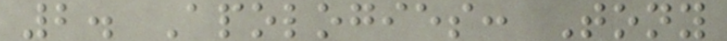2. Apologies: Tony
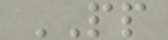PP
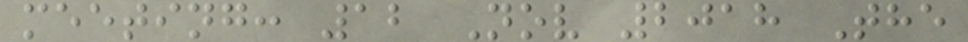meeting: 12 Nov 2018 The
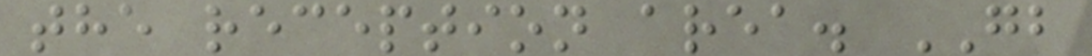the reception area. GB
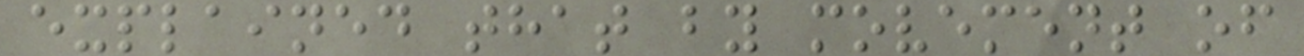explained that by movement of
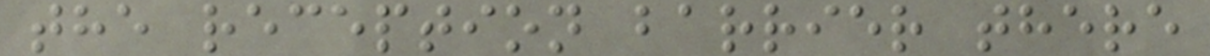the reception barrier there
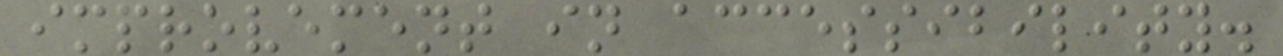improvement in accessibility.
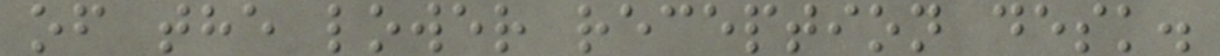of the lower reception desk.
